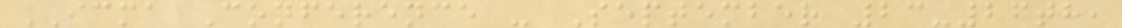ICMA Conference - September 23-26th,
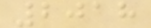2018
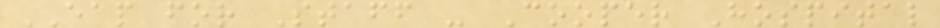EAP for Staff - Cooper Hospital
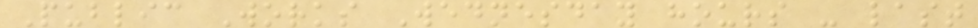Public Works Wednesday hours - last
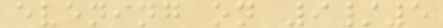evening on 9/5
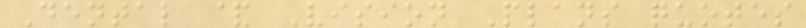Dental & Vision Plans quotes
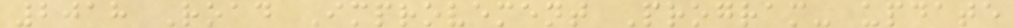2018 Road Improvement Program- update
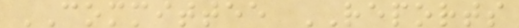COMMITTEE REPORTS
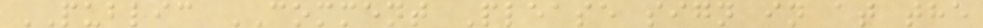PUBLIC COMMENT Please sign in at the
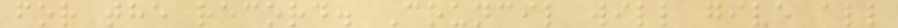for the record. Council will give all
